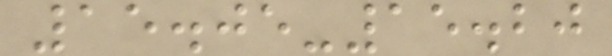15.05-15.20
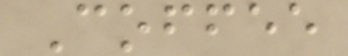Coffee
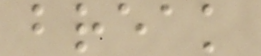break
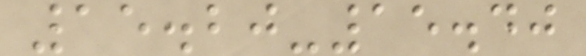15.20-15.40
